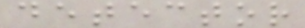detector
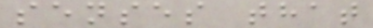senses that
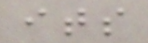its
